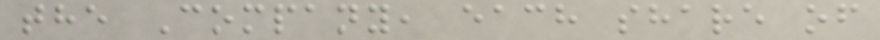the Company, each share of
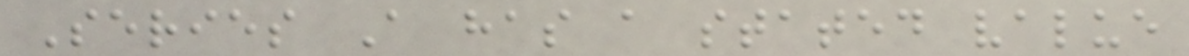Series A has a stated value
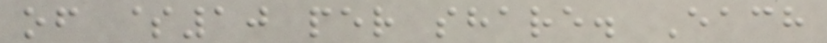of $10 per share. Each
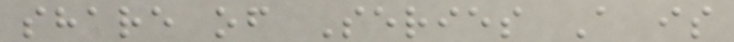share of Series A is
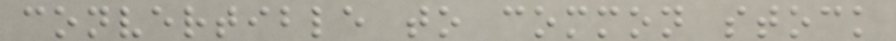convertible to common stock
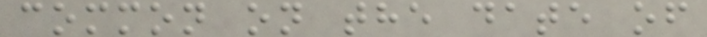common on the date of
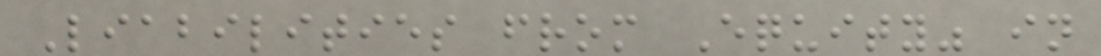Liabilities from Equity" in
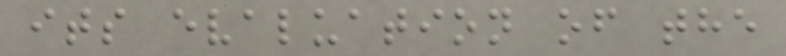its evaluation of the
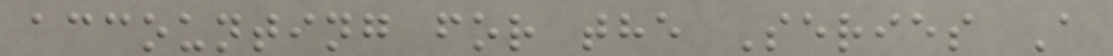accounting for the Series A
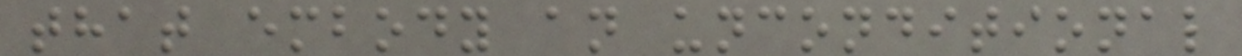that embody an unconditional
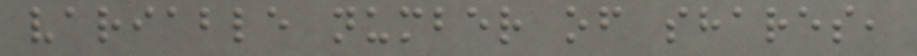variable number of shares,
